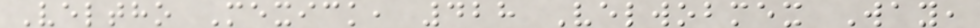Veltho Mexick, 428 Velwobmex Way,
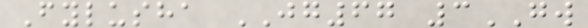Fylusha JG67 3GW
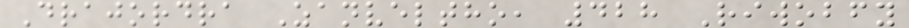Drajordra Zanveltho, 428 Riwobfy
